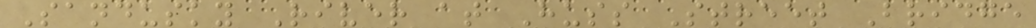Sandusky River at Huss Street Bridge
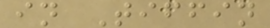in Tiffin
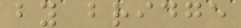by bridge
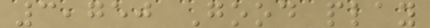3,750 Good play
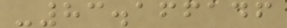-83.166146
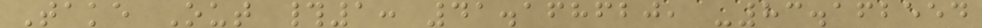Take Out #1: 41.168620, -83.162554
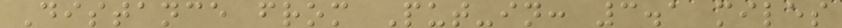Distance from Put-in: 3.1 miles
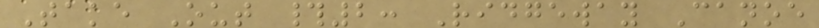Take Out #2: Ridgeway Canoe
